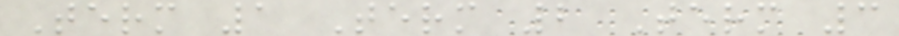Term 1 Term 2 Term 3
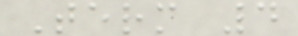Term 4
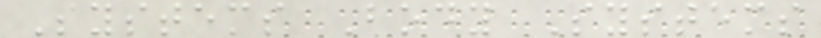Systems Body Systems
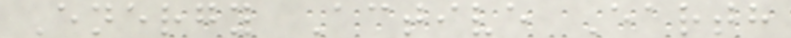Energy Active Earth
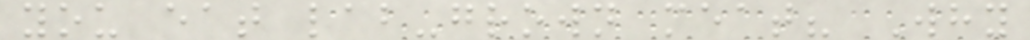you eat lab-grown meat? Why
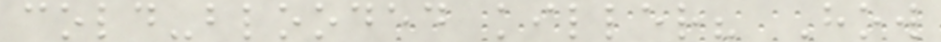cold-blooded killer? How
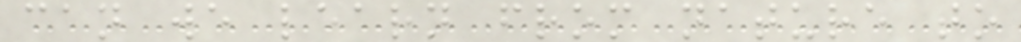can we learn from nature to
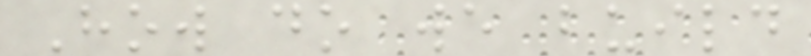How do we build
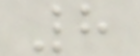8
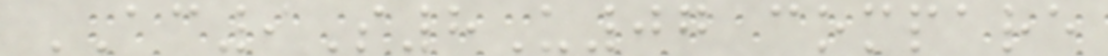AC9S8U07 compare
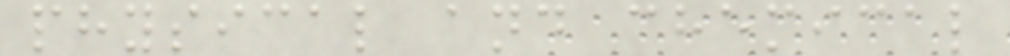physical and chemical
